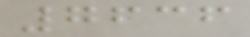7636
